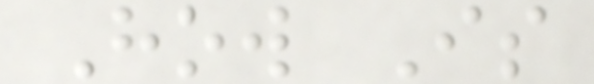How Is
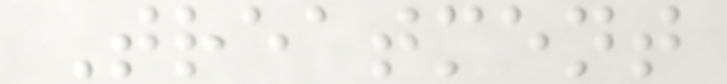Treatment
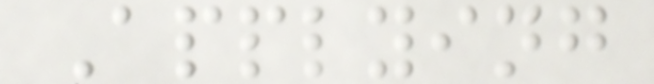Applying
